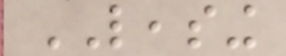LEASING
